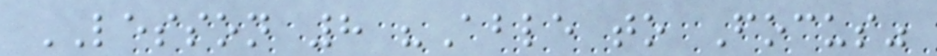LESSON 8 "Able to Focus"
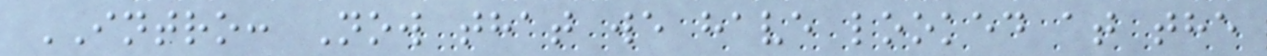INTRO: Now that we have looked at the
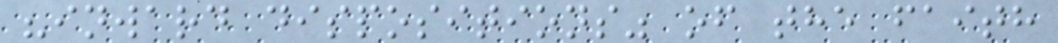"inward dispositions" of the faith
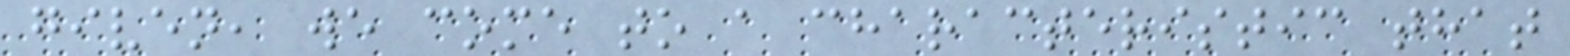given, we come to a characteristic that
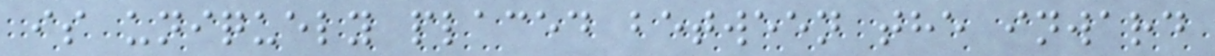is uniquely placed between the inward
